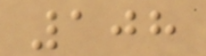108
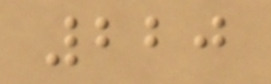220
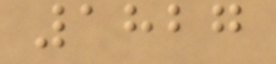1827
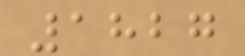1827
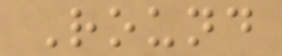Round
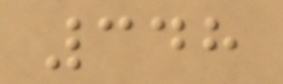348
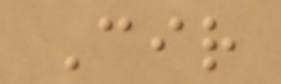Cir
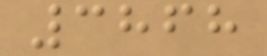3868
